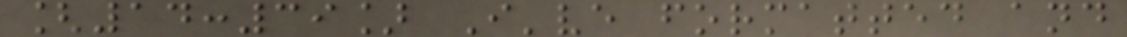[14:39] I've formatted and
